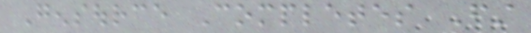Gensource Completes First
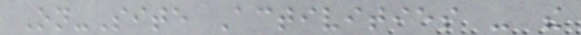On-Site Activities - the
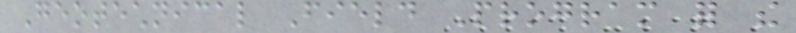Geotechnical Field Program for the
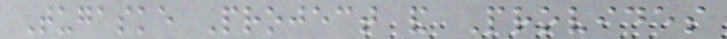Tugaske Project and Provides
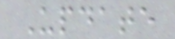Update
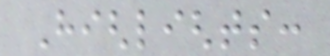Highlights:
